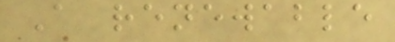A renewable
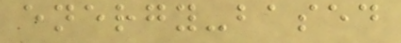energy-based
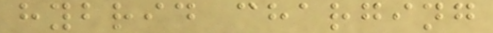hybrid charging
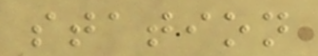station
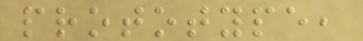prototype,
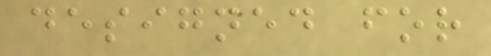designed for
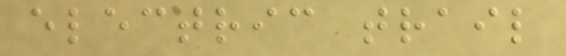electric trail
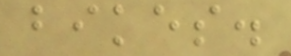bikes.
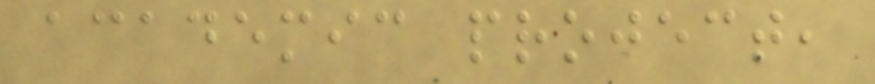academic project,
